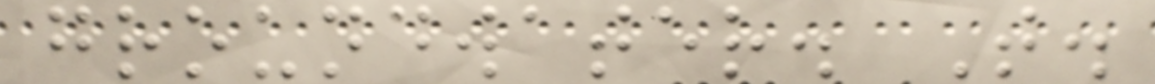groundwater. T.
